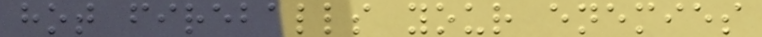hot fireballs your enemies
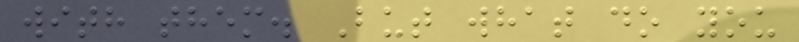with them. But what do you
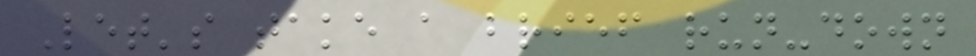Let's take a brief run-down
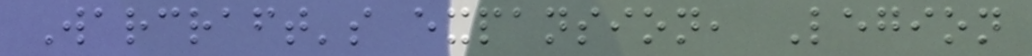Warcraft's expansion, Legion
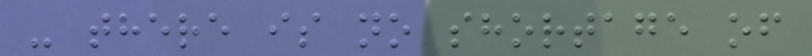- there is no shortage of
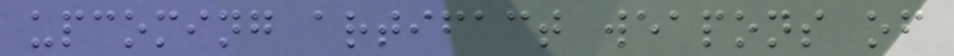upcoming artifact weapons of
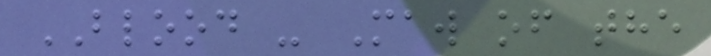BLOOD - Maw of the
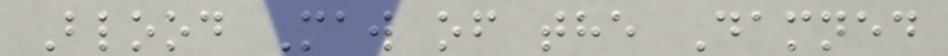Blood Maw of the Damned
